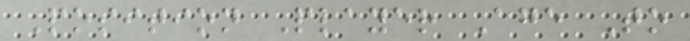Position Player Age To
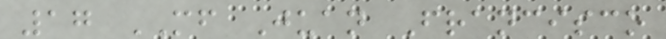17 MF Juan Francisco
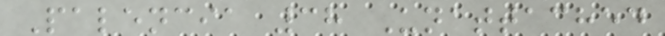Palencia 38 Unattached
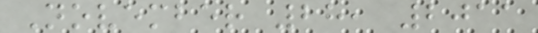November 28, 2011
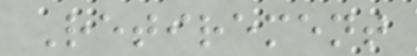Retirement
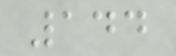144
